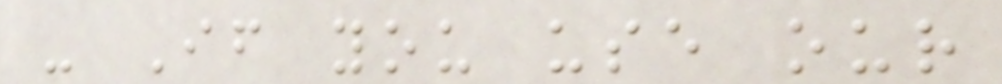- If you use our
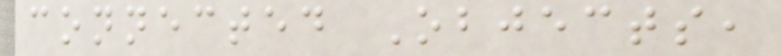connected Objects,
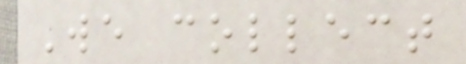We collect
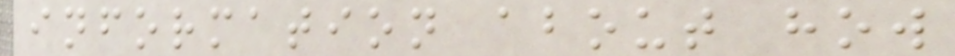information about how
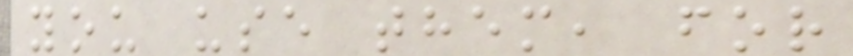you use them, for
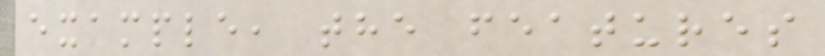example, the features
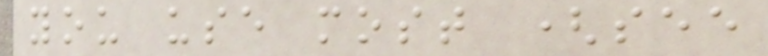you use most (see
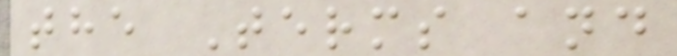the Terms and
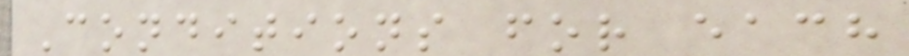Conditions for each
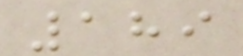189
